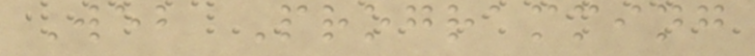Web Programming
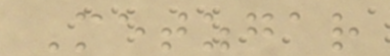Metzgar
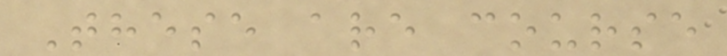These are course
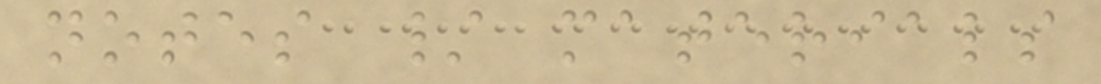notes / materials
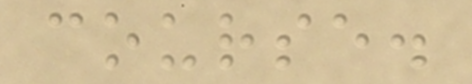course.
